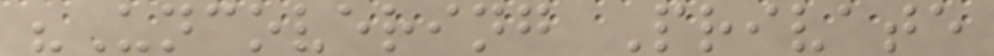"Uncovering Private
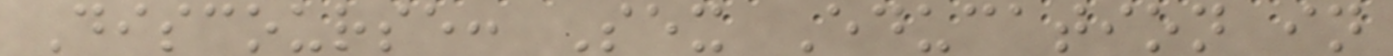Discourse: Sex Education in
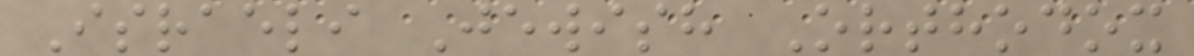Israeli Jewish Orthodox
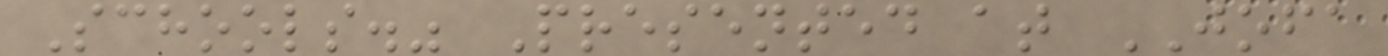Schools." Presented at JOFA
